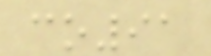co91
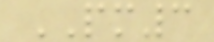PM3
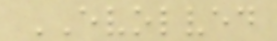EVOLVED
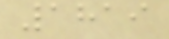1819
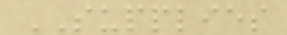SUPPLIES
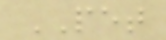PET
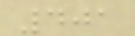401
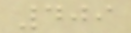409
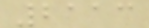2113
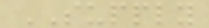SUPPLY
